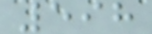598
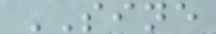SINE
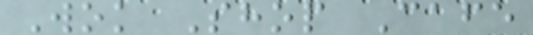Wok Shop Cafe
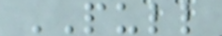PULL
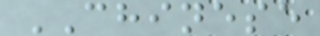CHINESE
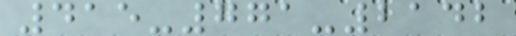415-771-2142
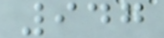947
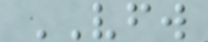VFW
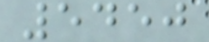5450
